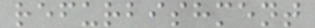refurbishment
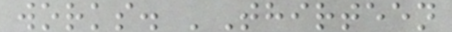works. 'Thirteen
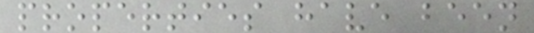properties have been
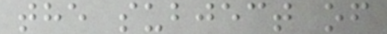the subject of
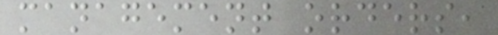management orders,
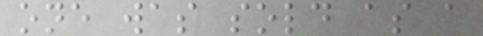one was sold as a
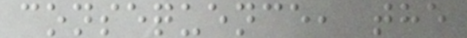consequence, the
